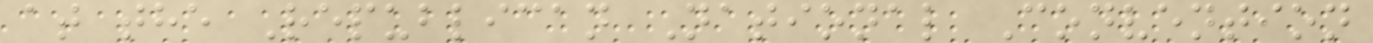at the Republican National Convention
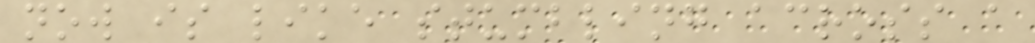now is like stumbling across a
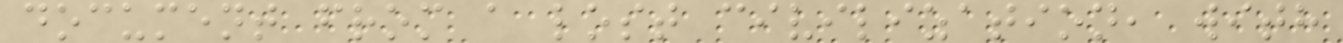document from a lost civilization, with
